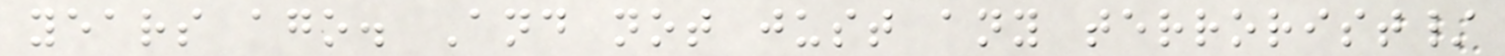years ago. And not just any terrorist/
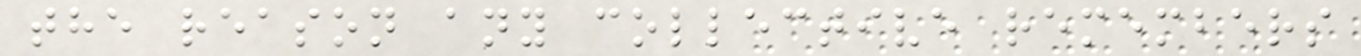the reason any collective remembers
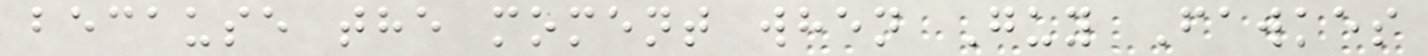because the moment when Guy Fawkes
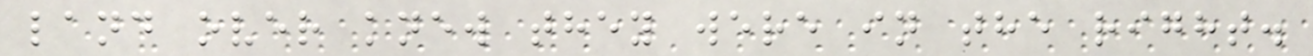land over knew they were in the right.
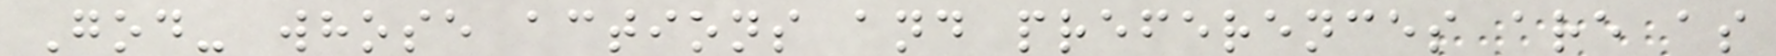God- whose actions and preferences are as
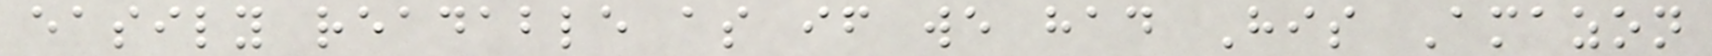easily readable as if we had His Amazon
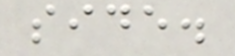side.
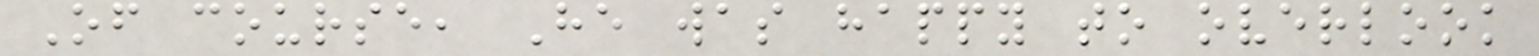Of course, He was happy to overlook
